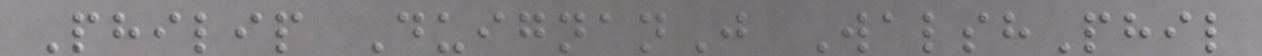Philip DuignanJ WalshPhil
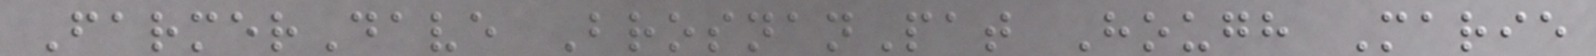FarmerDave BrosnanPat Hough Marie
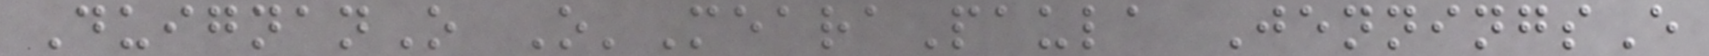DuignanO O'MearaPaula JenningsE
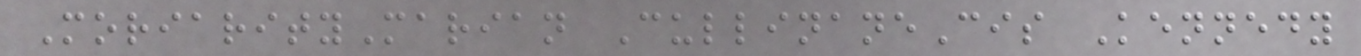MoriarityMarian CullinaneCis Kennedy
